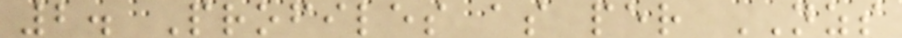2. Profiles as per NZS
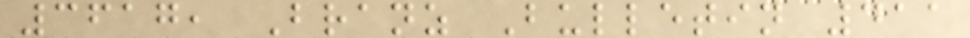3617, Branz Bulletin 411
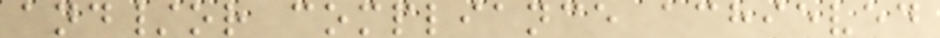and/or compliance achieved
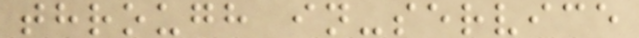through in-service
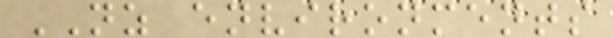NZ environments
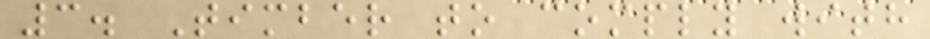3. Timber to comply with
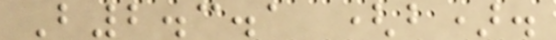B2.3.1 (b).
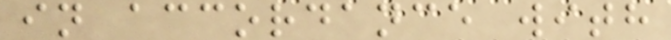in accordance with
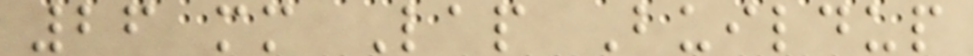26 mm Lap Buildup
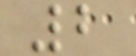2
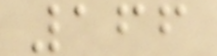166
